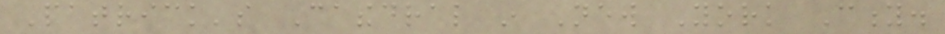Patrick's Cathedral in New York City.
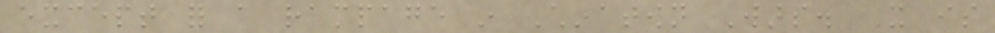except for a rampage in Chinatown Wars. It is
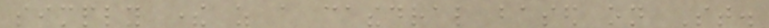simply there as a cathedral based on St.
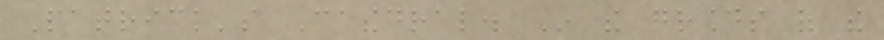Patrick's Cathedral. In the grounds of the
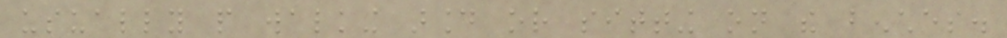usually people walking around or sitting on the benches.
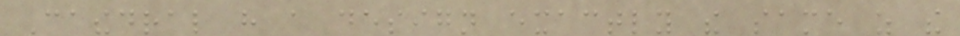Cathedral have a design exactly the same as the
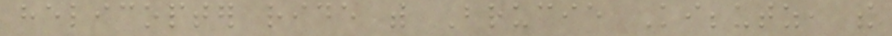helicopter ride with Brucie Kibbutz, the
